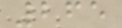265
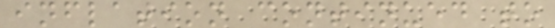inflation continued to
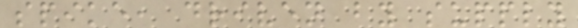spike, driven by supply
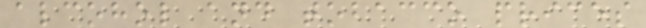alcohol and tobacco prices
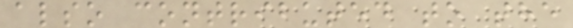also contributed to the
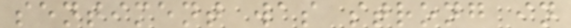sentiment was strong in
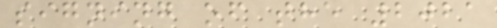signing of the 2021
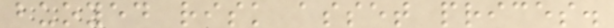buoyed risk asset prices.
